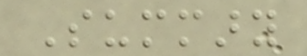Summary
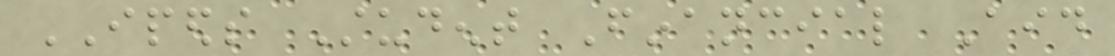IPEDS Student Financial Aid
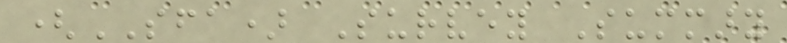(SFA) Survey Summary
